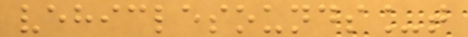vehiclesounds_t
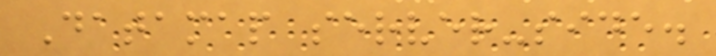Datamap server-side.
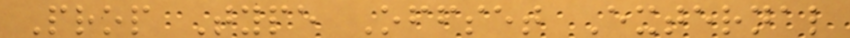Prop Type Offset External
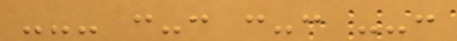--- :-: :-: --:
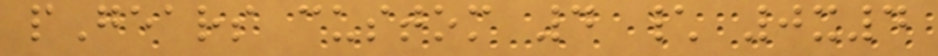pGears custom 4 \ 0x4
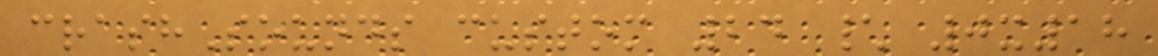crashSounds custom 24 \ 0x18
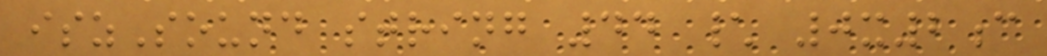iszSound string 44 \ 0x2c
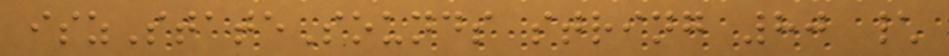iszStateSounds string 80 \
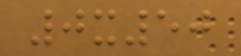0x50
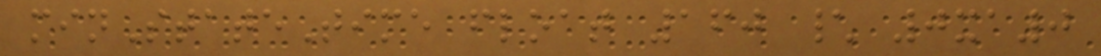minStateTime float 160 \ 0xa0
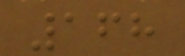168
